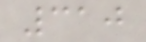310
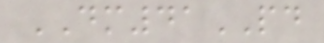DM41PD
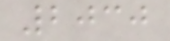2030
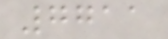7711
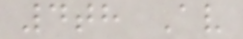4th Av
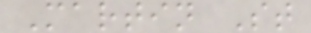Martin St
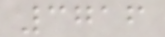3716
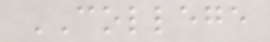COLLEGE
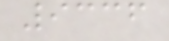9336
